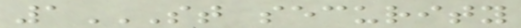1ST SECURITY
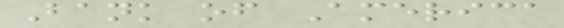Bank of America
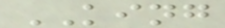KING
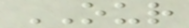OUR
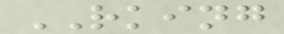RKING
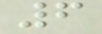6
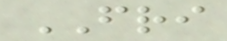FRI
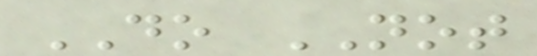DO NOT
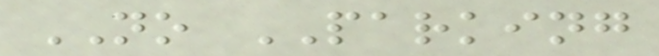NO PARKING
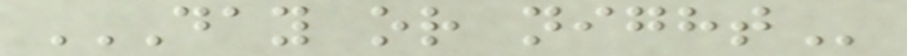DAY OR NIGHT
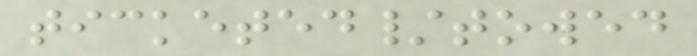ticketed/towed
